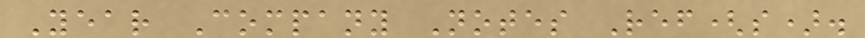Year Company Notes Ref(s).
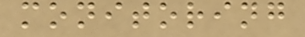monitoring
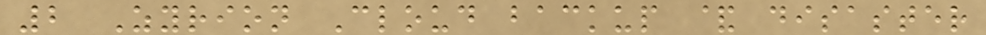2 Zyrion Cloud backup & disaster
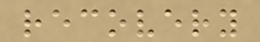recovery
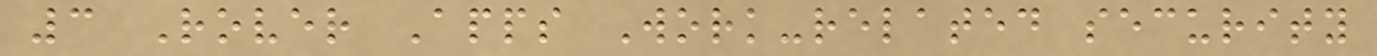3 Rover Apps Work-related security
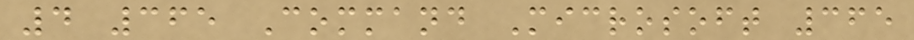4 365 Command Microsoft 365
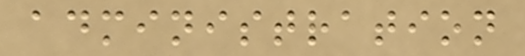administration
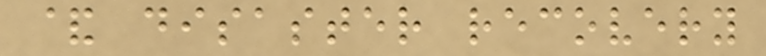& disaster recovery
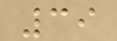39
